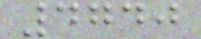4740
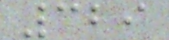329
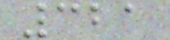321
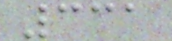331
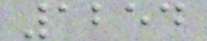1254
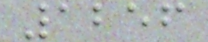1256
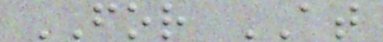FOR AT
